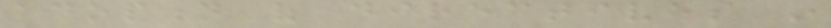adoption of directives in
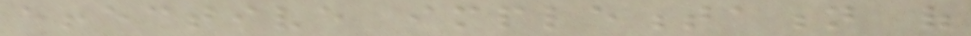effective implementation of
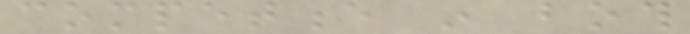competence in both
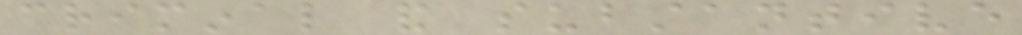criminal and substantive
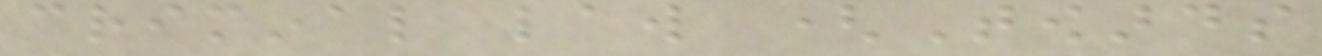criminal law (Towards
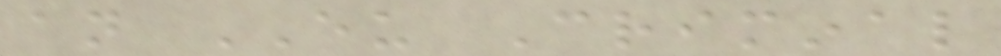an EU Criminal
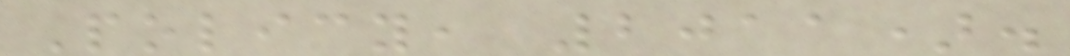Policy, 2011).
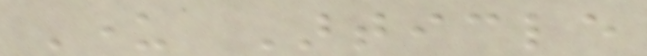Under Article
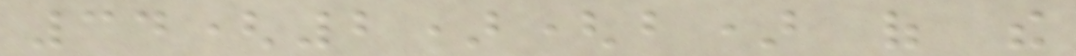34(2)(b) of the
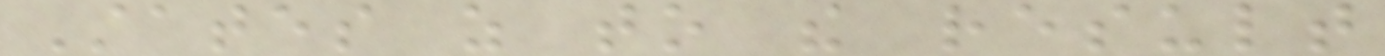States as to the result
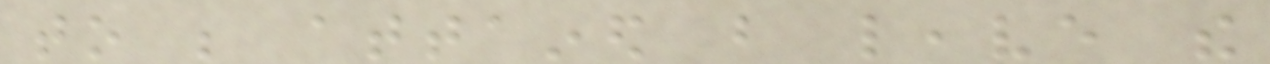to be attained but leave the
